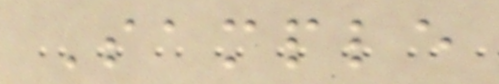Sample
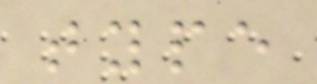type
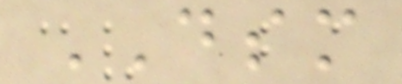DSM
